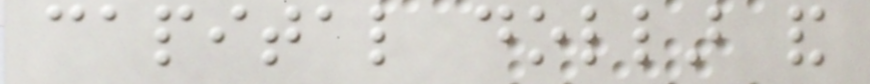capital dollar and
